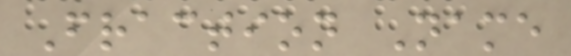Fraction Name
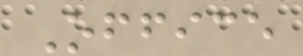Office
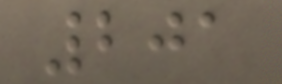201
